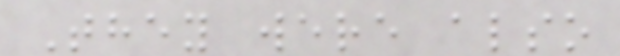They were also
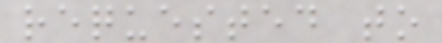requested to
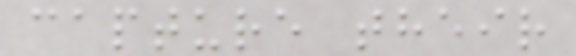capture their
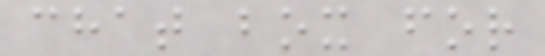chat box for
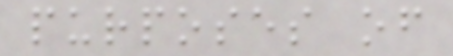purposes of
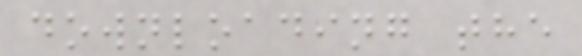downloading the
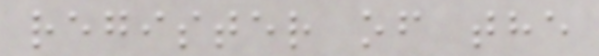register of the
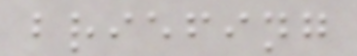briefing
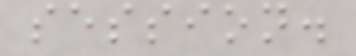session.
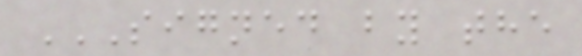SIGNED BY THE
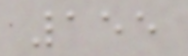155
